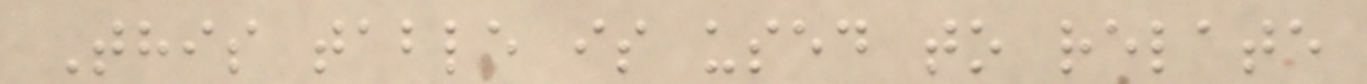This table is used to relate
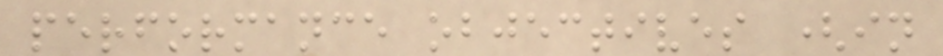performance objectives (in
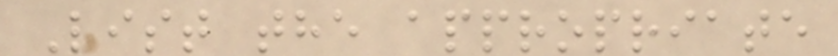List the appropriate
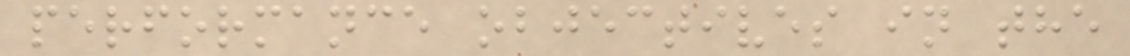performance objectives in the
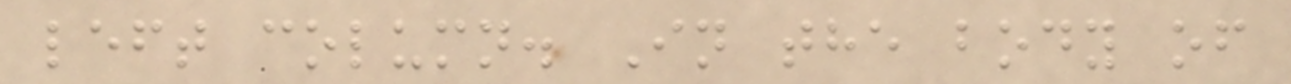left column. In the body of
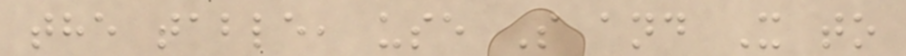the table, use S and X to
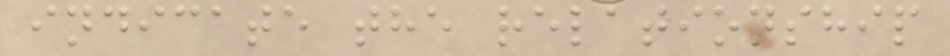indicate the relationship
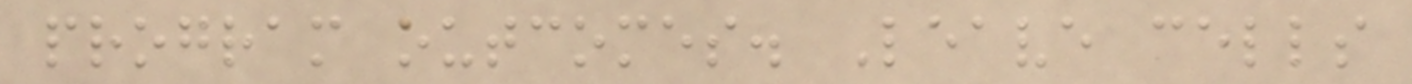program outcomes. Leave cells
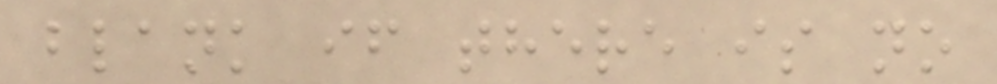blank if there is no
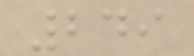249
